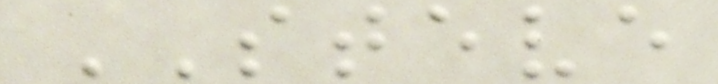STEVE
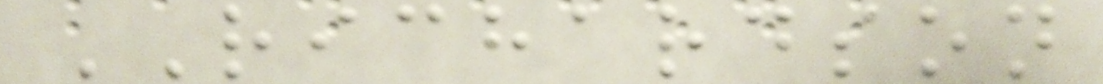RICHARDSON
